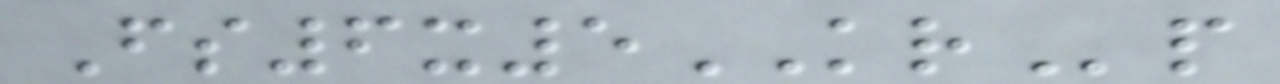Fs6x5KRp
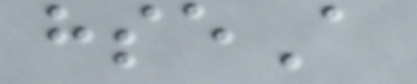hseA
